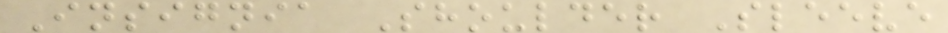Insignia Shoulder Sleeve
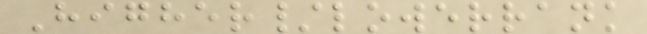Higher/lowerrank
